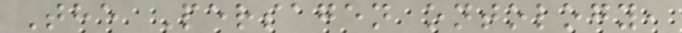The Persagen ontology,
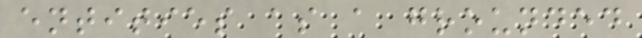entities as a grounded
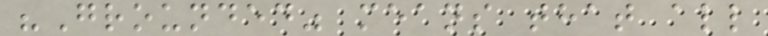"Grounded" means that all
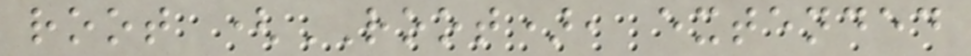root (ROOT), extended
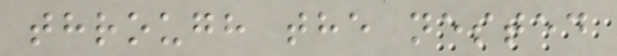through the nested
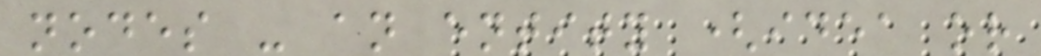nodes - an entity (idea or
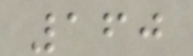160
